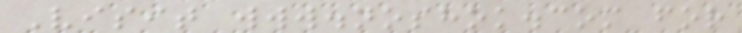Visit www.noshok.com for
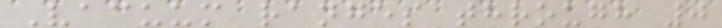Vacuum ranges through 0
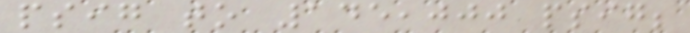psig to 145,000 psig;
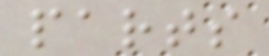parts
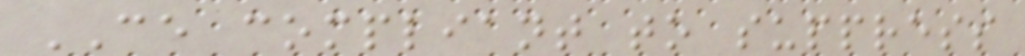CE compliant to suppress
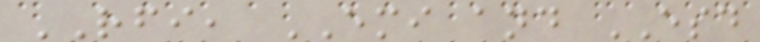RFI, EMI and ESD
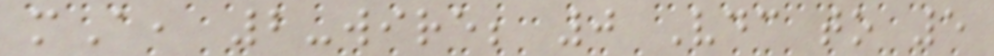mA, 2-wire; 0 Vdc to 5
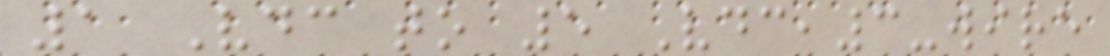1 Vdc to 5 Vdc,3-wire
